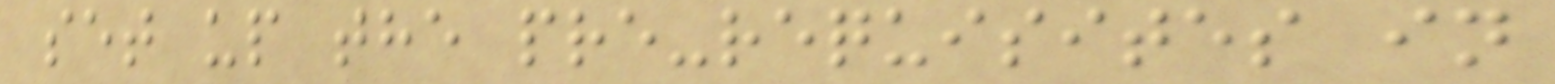set up the pre-requisites in
